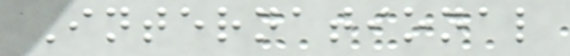International
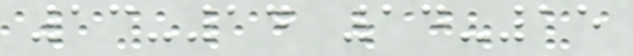13-14 14-15
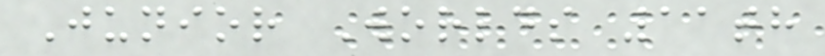Junior Worlds 11th
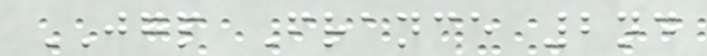JGP France 2nd
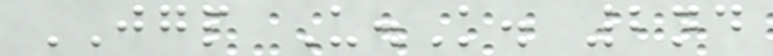JGP U.K. 2nd
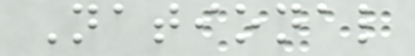National
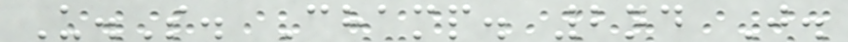U.S. Champ. 2nd J.
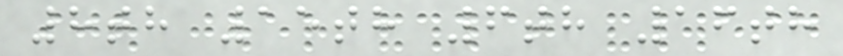8th 15th 6th 16th
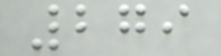279
